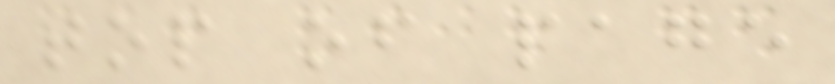top of page
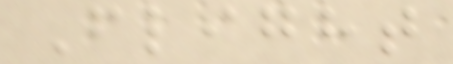Flight
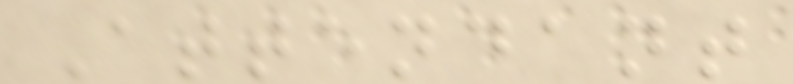Attendant
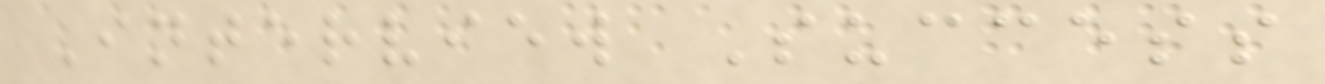Interview Success
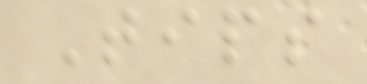Tips
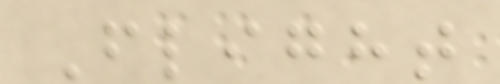Flight
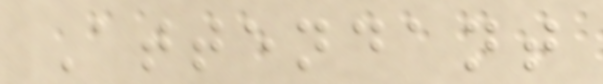Attendant
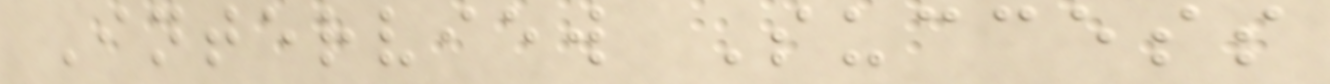Interview Success
